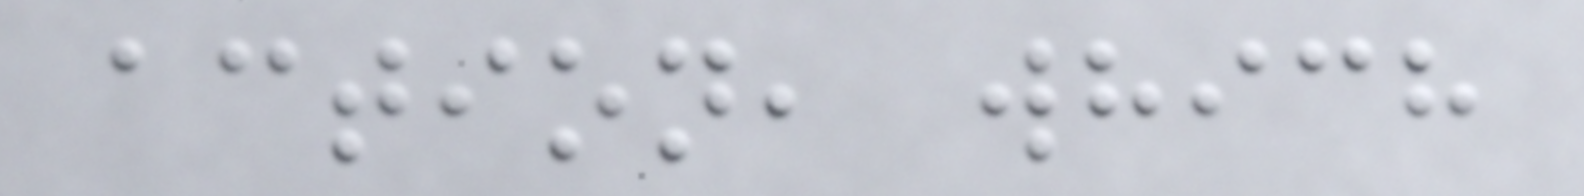action, which
